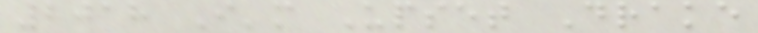2018 I'm Upset Drake
